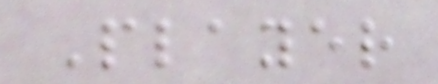Player
